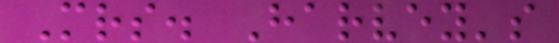Mrs. Harvey's
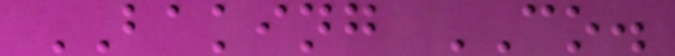BAKING CO.
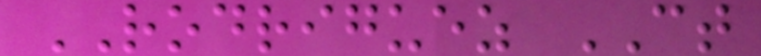RODRIGUEZ CT
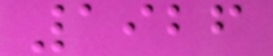1926
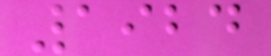1924
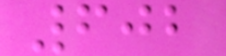602
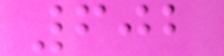602
